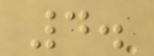4.
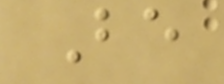Be
